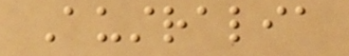Australia
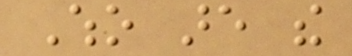Who are the
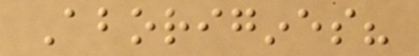Aborigines?
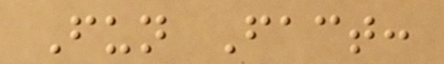Fun Fact:
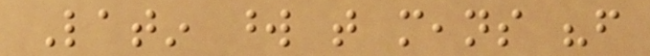Latin word that means "from
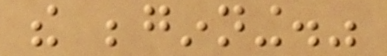the beginning."
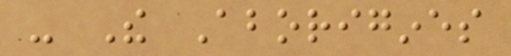- The Aborigines
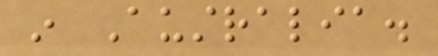in Australia.
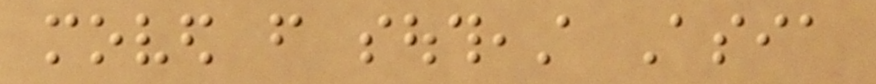moved from southeast Asia
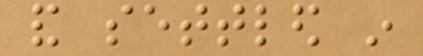and settled in
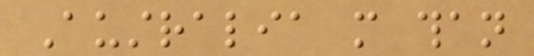Australia more than
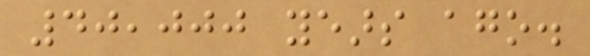40,000 years ago.
